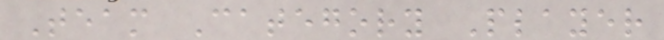Team Category Player
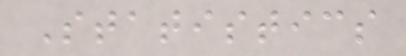Statistics
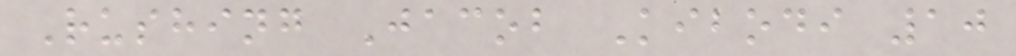Rushing Jacob Kibodi 10
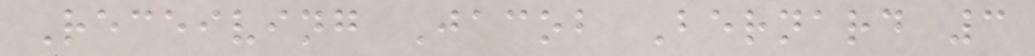Receiving Jacob Bernard 3
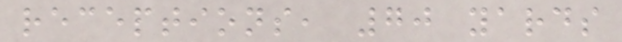receptions, 70 yards
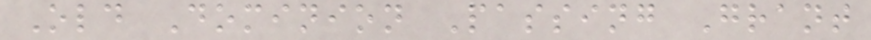Old Dominion Passing Grant
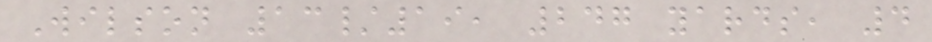Wilson 13/19, 247 yards, 4
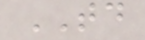TD
